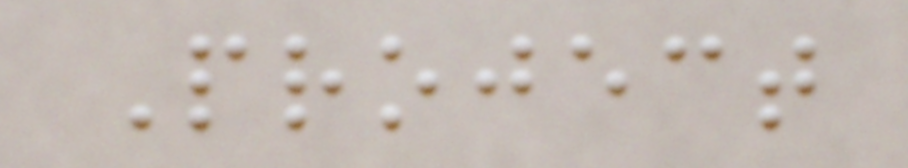Project
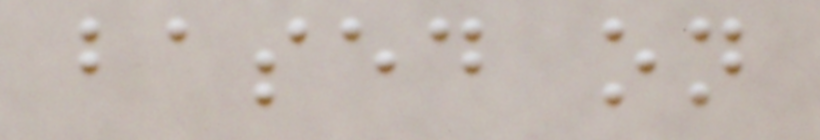based on
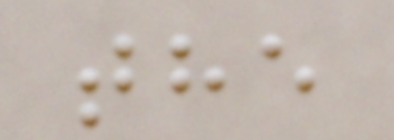the
